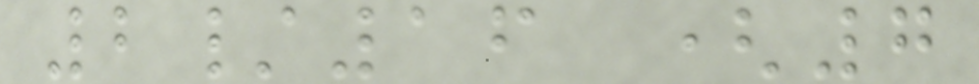2/16 (7
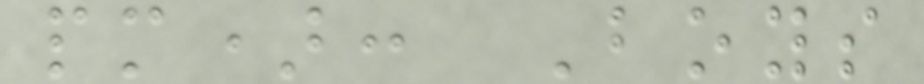pm): Boys
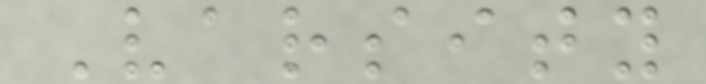Varsity
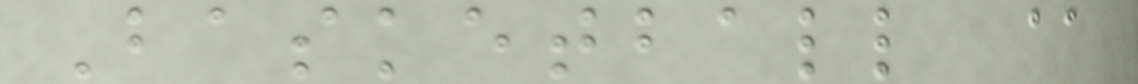Basketball @
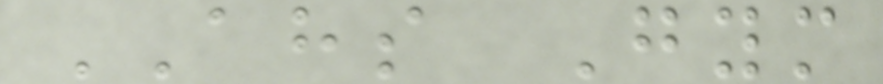AHS Gym
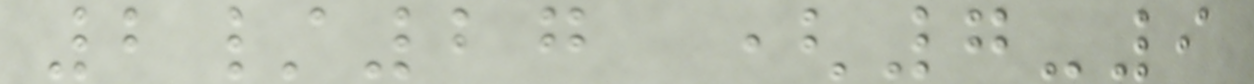2/27 (7-9
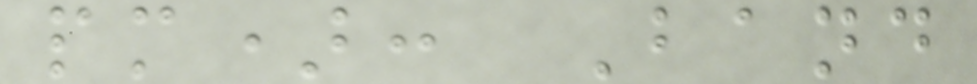pm): Band
